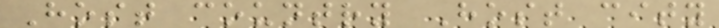Host country Host city
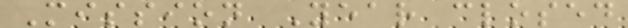Mission Year closed
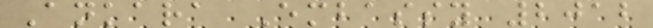Ankara Embassy 2012
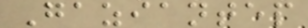Gaziantep
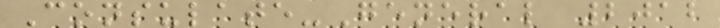Consulate-General 2012
